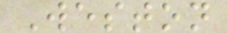Weston
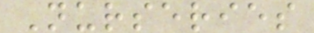Nurseries
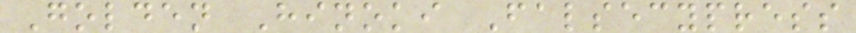Golden Hinoki Falsecypress
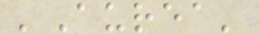'Aurea'
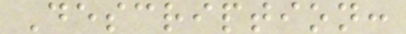Description:
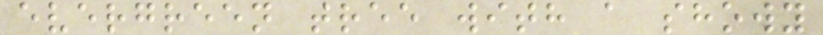evergreen tree with a showy
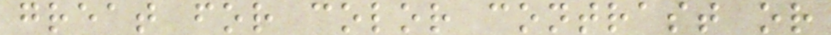great for color contrast or
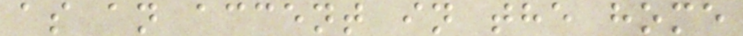as an accent in the home
